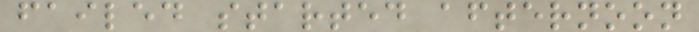failed started afternoon
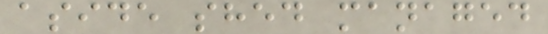aside shed managed
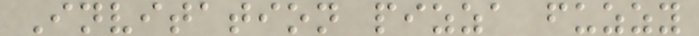Invitation pizza fuzzy
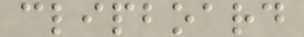clipboard
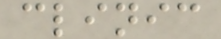clinic
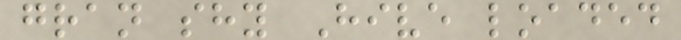gran shy Hive loaded
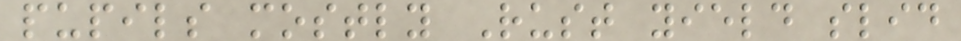pupils mostly Rust yield slid
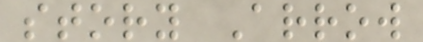story Arrow
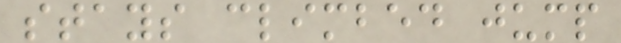stays climbed jump
